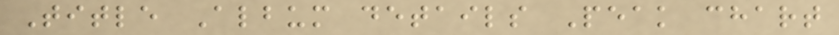Title Album details Peak chart
